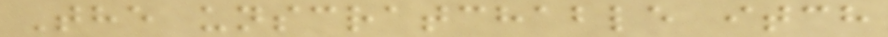The unscratchable itch
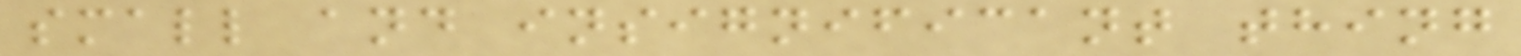small and insignificant thing
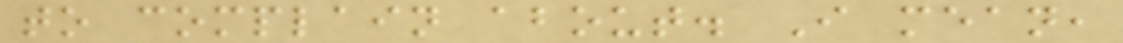to complain about. I mean,
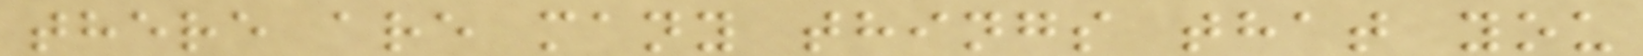there are many things that you
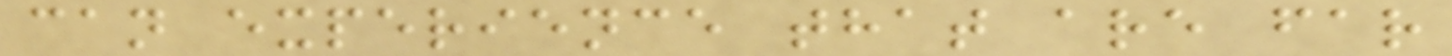can experience that are far
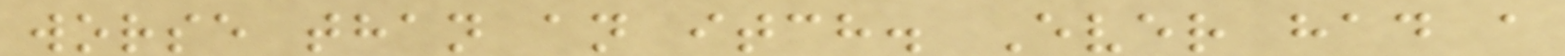worse than an itch. Ever had a
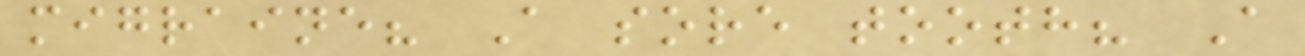migraine? A sore tooth? A
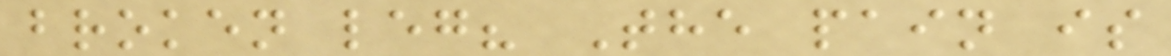broken leg? The pain is
